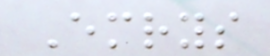Emrys
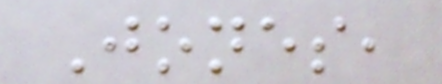Jones,
